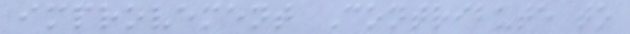improvement Contribute to
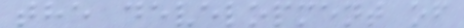the development of
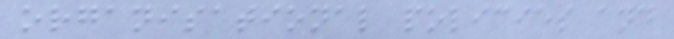organisational policies and
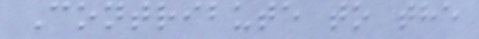Contribute to the
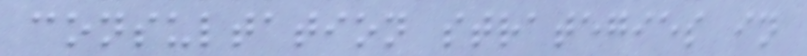consultation strategies in
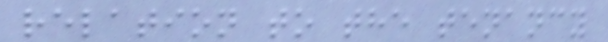relation to the tenancy
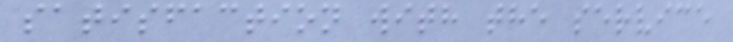satisfaction with the service
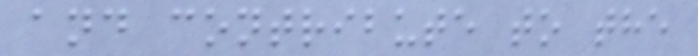and contribute to the
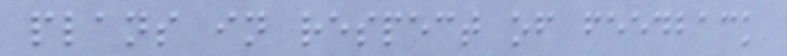plans in respect of feedback
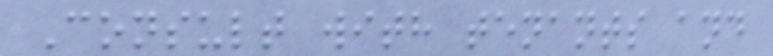Consult with tenants and
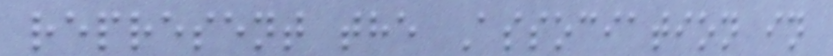represent the Association in
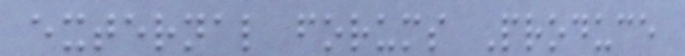external forums Produce
